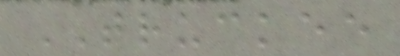TRUCKEE
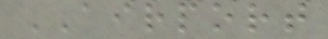AIRPORT
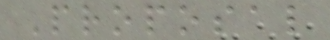Proposal
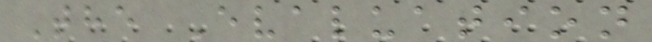The Evaluation
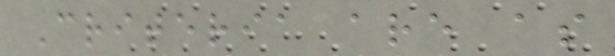Criteria are as
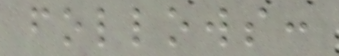follows:
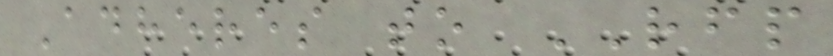Adheres to RFP
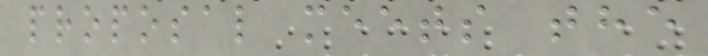proposal meets the
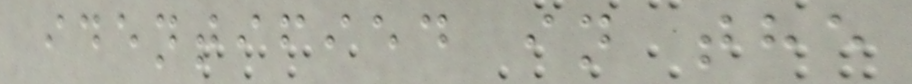identified in the
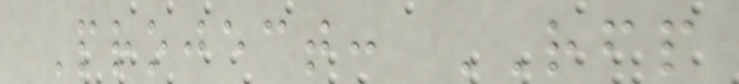Project: RFP
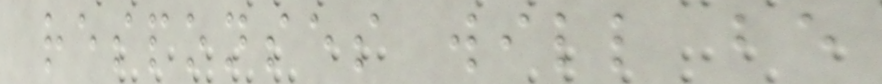responses will be
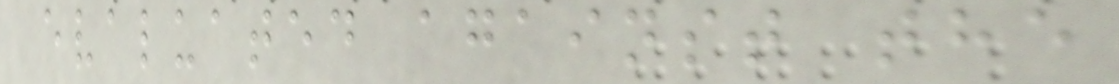evaluated against the
